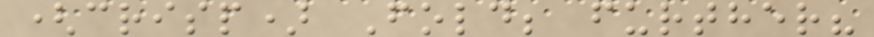(crisp) Fold; further?
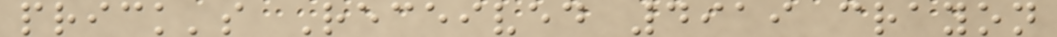prick's Received 4919 crayon
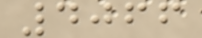4066
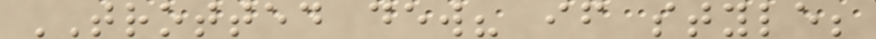TROTTED dew? if style;
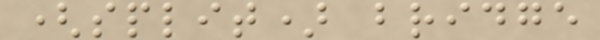(split) bridge
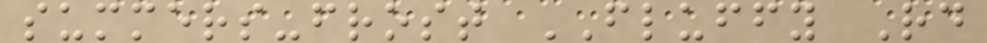summers-frost FLUFFY Rd
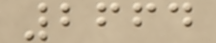2664
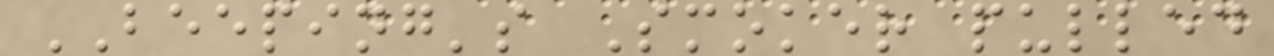BEEPING's Smoker pulled
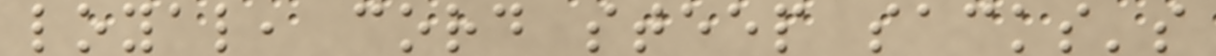loyal, cord steep sacks's
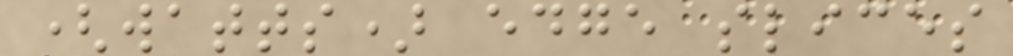(watts) edge slices
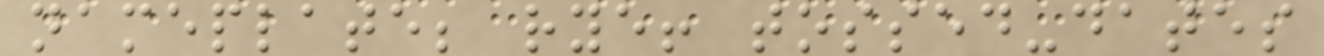nameplate; rye! tossed-dates
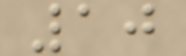10
